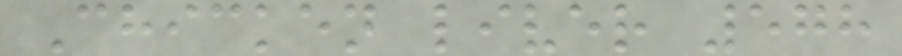Chicken liver 578
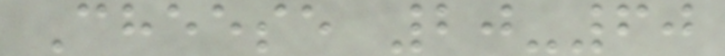Cheese 20-60
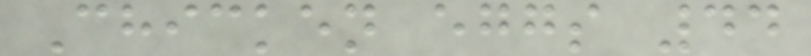Chicken eggs 44
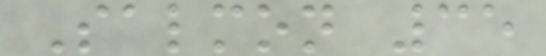Salmon 35
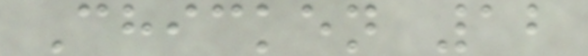Chicken 12
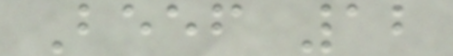Beef 12
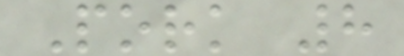Pork 8
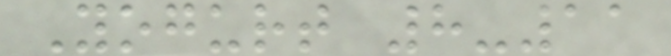Yogurt 8-11
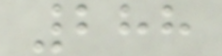288
